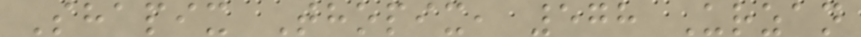Shapix Thopix, 578 Urzan
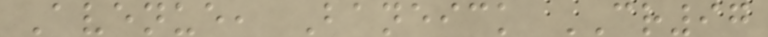Avenue, Baneick CR97
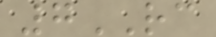7RC
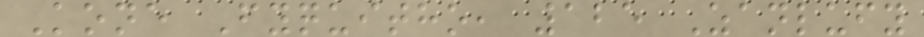Kone Fyquitho, 125 Zanlufy
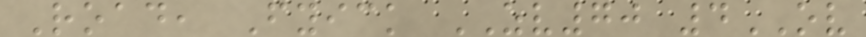Road, Fyick ZV70 4OV
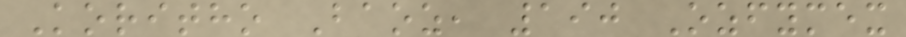Koritho Baoz, 190 Ozfymex
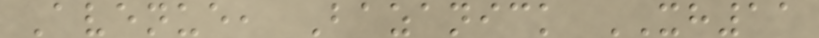Avenue, Bazanick XH11
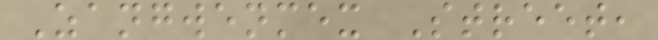Zangwenmex Street,
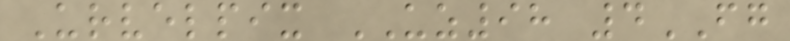Urvelpix UZ98 4FG
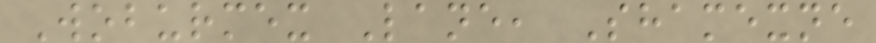Woburmex Lane, Shamexne
